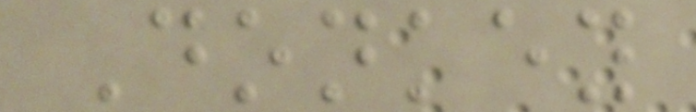Donkey
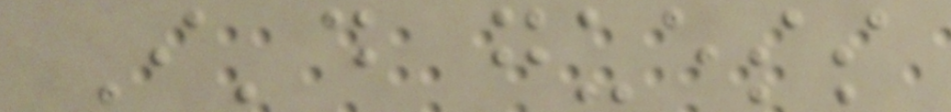I'd guess
